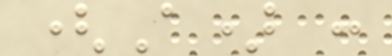(A) :
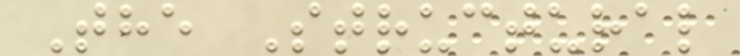The Structural
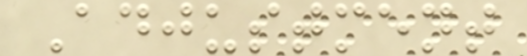Adjustment
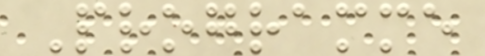Programme
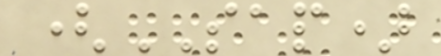(SAP)
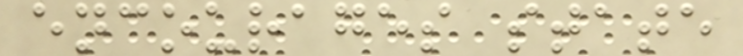encourages state
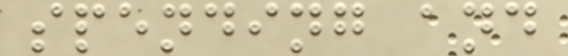spending and
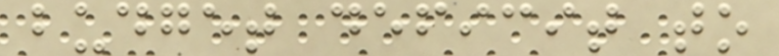budget deficit to
